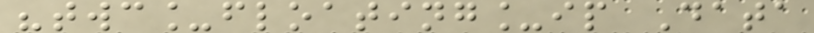"twc_floating_ip Data
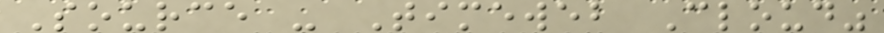Source - Timeweb Cloud"
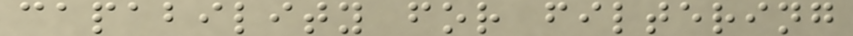capability for filtering
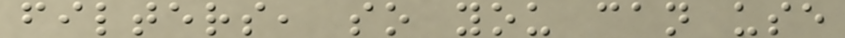filters, so you can use
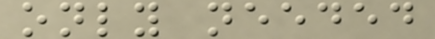only needed
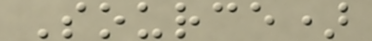Source)
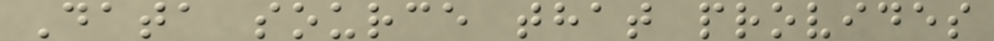Data source that provides
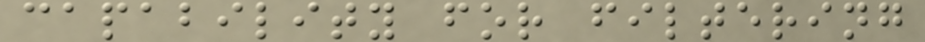capability for filtering
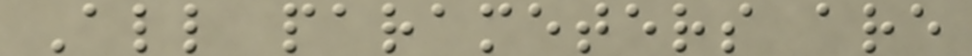All parameters are
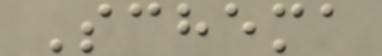Schema
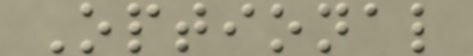Optional
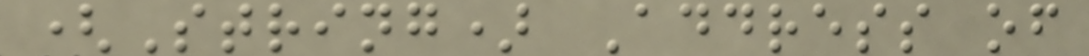(String) Address of
